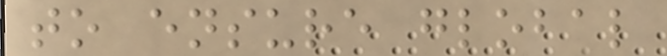to ensure global
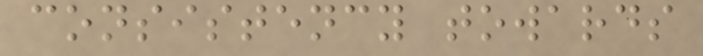consistency towards
